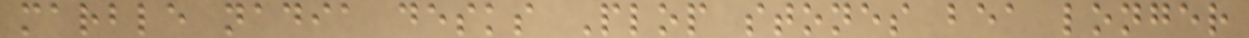marble nadia desks Plop stones bea longer
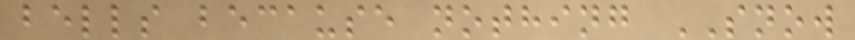bells because nothing SNOW
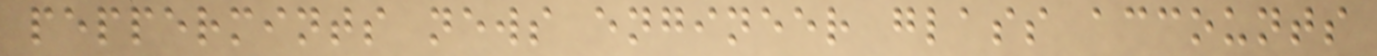peppermints news engineer glass accounts
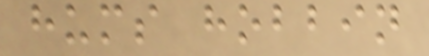hums hobbin
